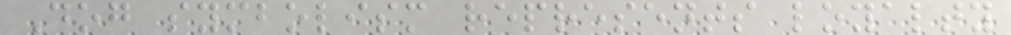Dog symbolism represents loyalty
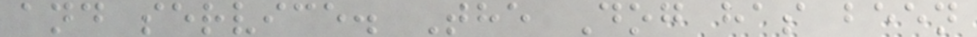and service. The Dog has been
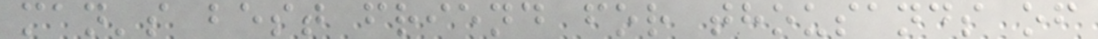man's best friend for thousands of
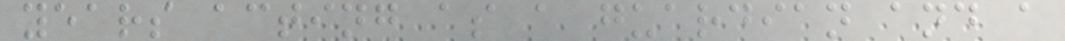years acting as a guardian and a
